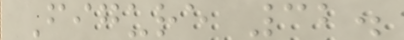Figure 32.
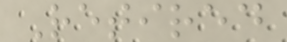Retired
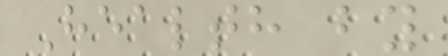Health by
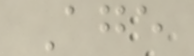Age
